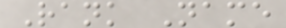Rank Name
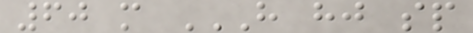60 m H HJ SP
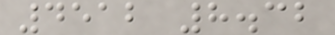4512 8.32
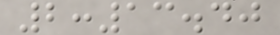2:13.40
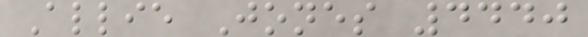Allie Jones 4440
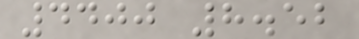4400 8.52
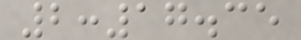2:17.35
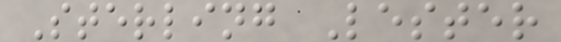Sterling Lester
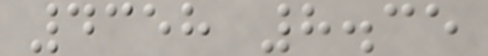4358 8.35
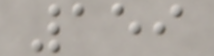159
